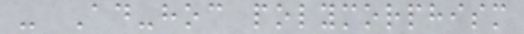- Ad-hoc polymorphism
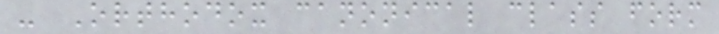- Orthodox canonical class form
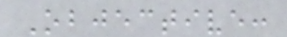Objective:
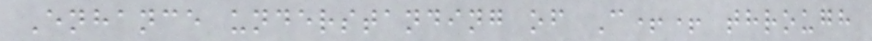Enhance understanding of C++ through
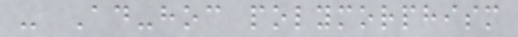- Ad-hoc polymorphism
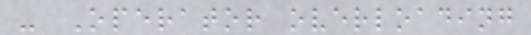- Operator overloading
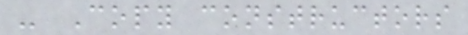- Copy constructors
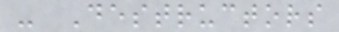- Destructors
